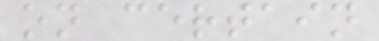on certain
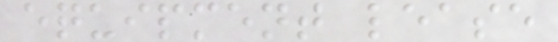equipment lease
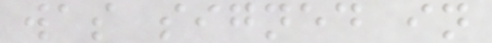was signed in
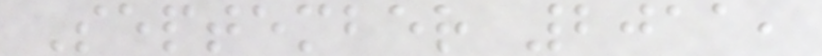September 2011,
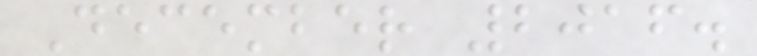December 2016.
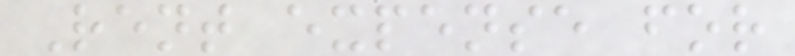Rent expense for
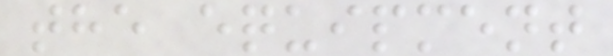the equipment
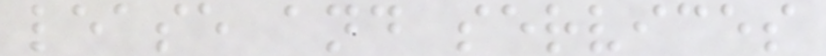lease and services
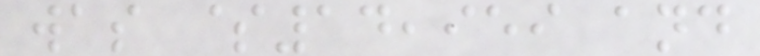was $14,959 and
